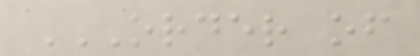ORDER OF
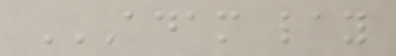ADAM LAY
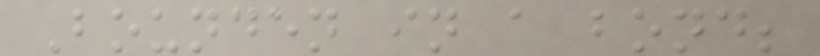Bounden in a bond;
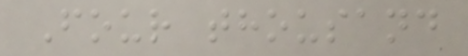Four thousand
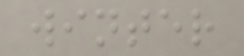winter
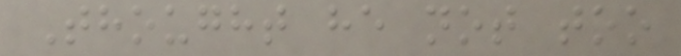Thought he not too
